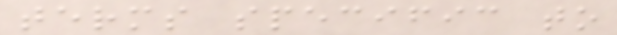terms specific to
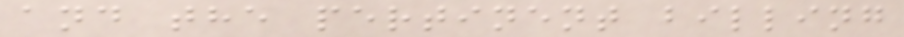and the pertinent billing
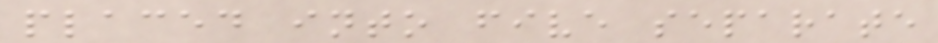placed into five separate
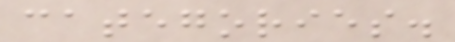categories.
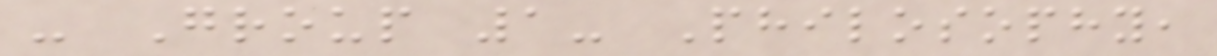- Group 1- Philosophy,
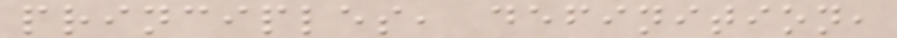principles, definition,
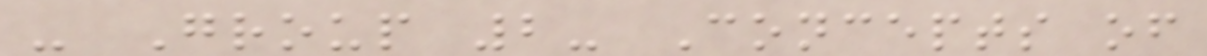- Group 2- Concepts of
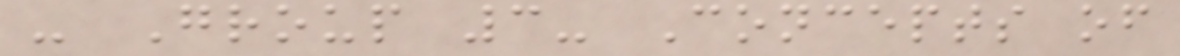- Group 3- Concepts of
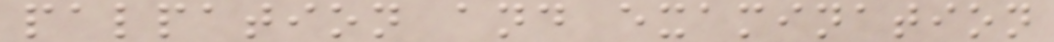palpation and examination
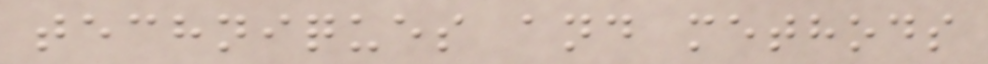techniques and methods
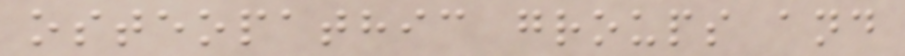osteopathic groups and
